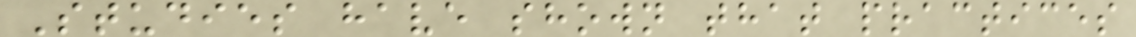Studies have shown that practices
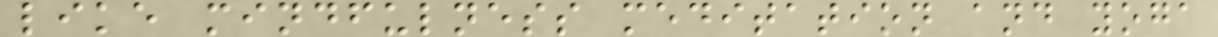like mindfulness meditation and yoga
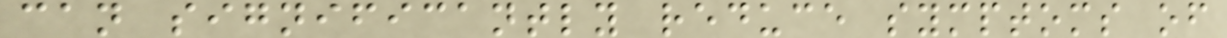can significantly reduce symptoms of
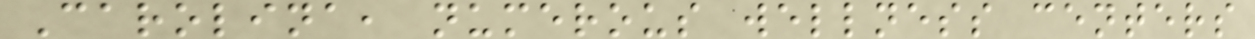Carolina, numerous wellness centers
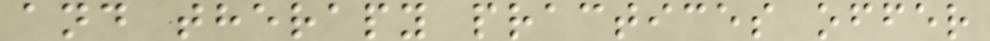and therapy practices offer
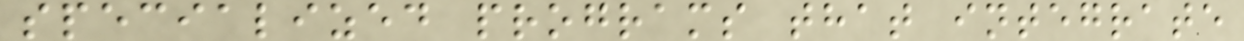specialized programs that integrate
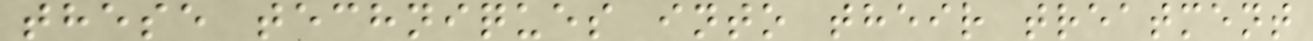these techniques into their treatment
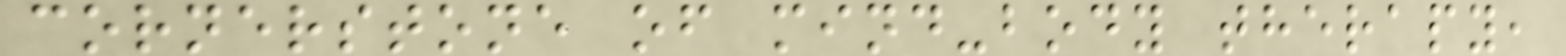cornerstone of mind-body therapy,
